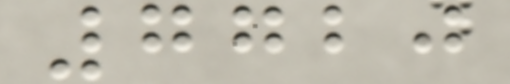7720
